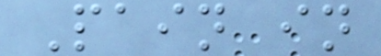Pain in
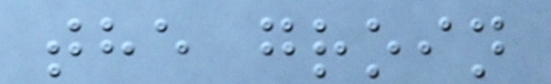the groin
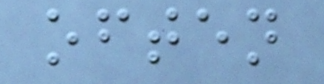often
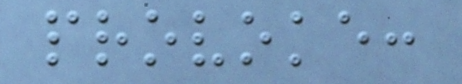provoke:
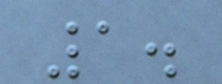1.
